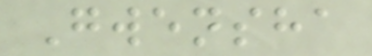Gwensha
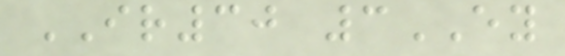IR30 3EY
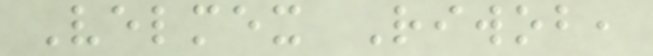Velmex Riwob,
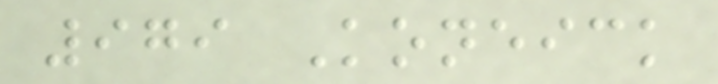979 Koneick
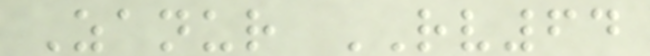Zanur RV64
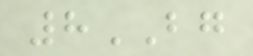8BG
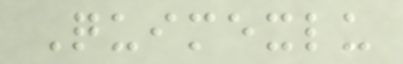Quimexlu
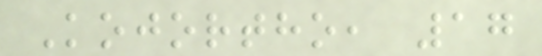Kojortho, 17
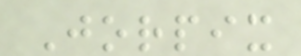Jorpix
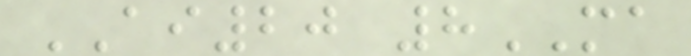AI20 8MA
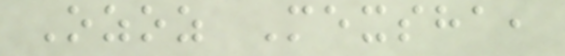Ozoz Mexsha,
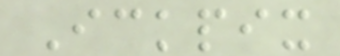Ickpix
